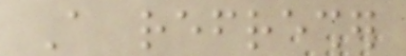A refresher
